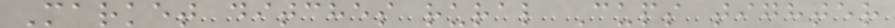Market ditches rural Cups tighter
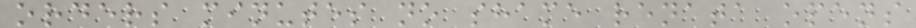orders minutes no shame renata opens
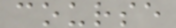course
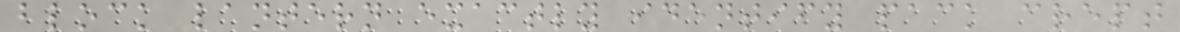block lantern exactly identify pack crept
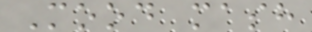Mood mash
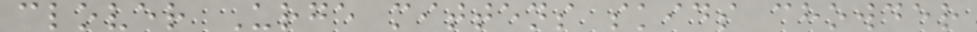clover Urge mittens skids chowder
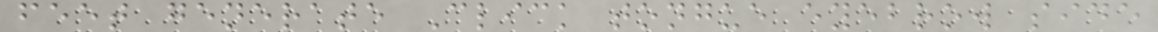feet generate Click tongue eyebrow side
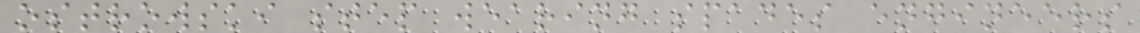ostrowski step wearing spades engineers
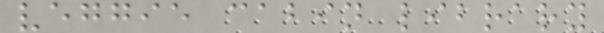veggie cabin library
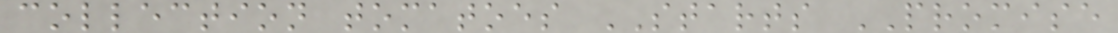collection tomatoes STARTS PROMISE
